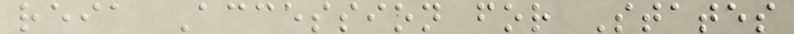reia Accession for States
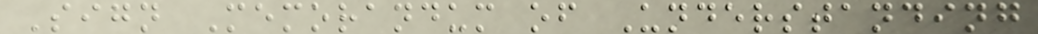Sign Memorandum of Understanding
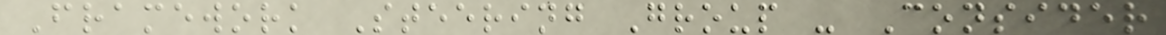Framework Steering Group - Consider
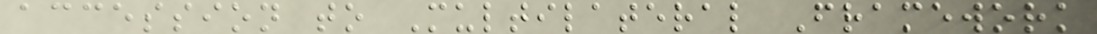accession to Multilateral Framework
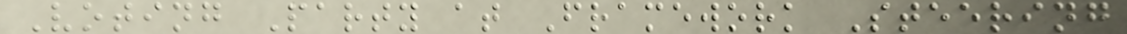Voting Party at Framework Steering
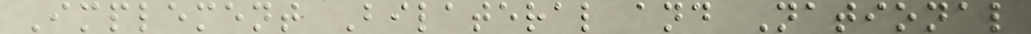Implement Bilateral and National
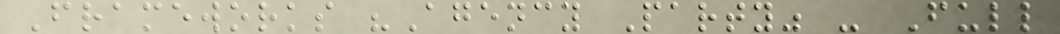Frameworks "Agency Party" - Full
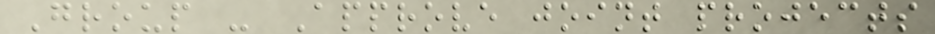Group - Approve joint projects
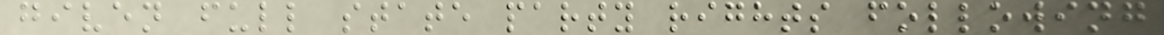given full state party rights following
